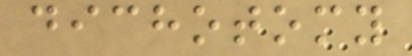dichotomy
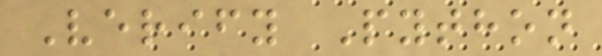Verify Python
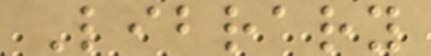Library
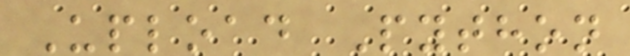Upload Python
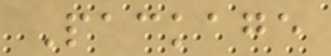Package
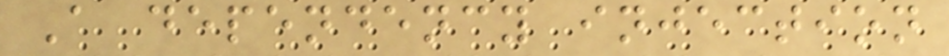A dependency injection
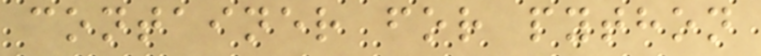container for python
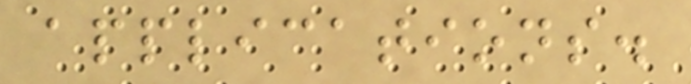applications.
